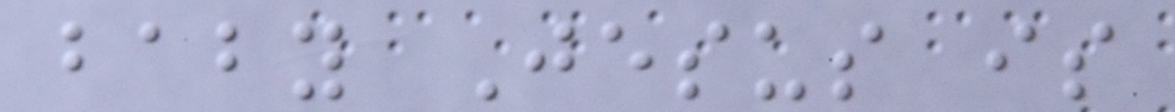baby Jesus is
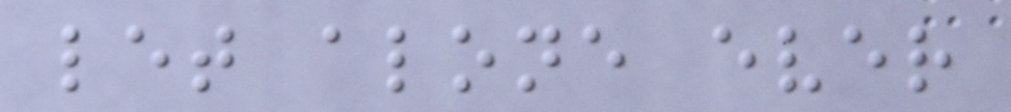let alone ever
